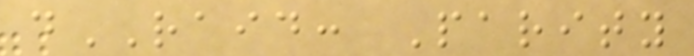dRAID: Parity
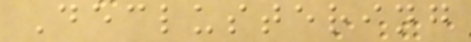Declustering
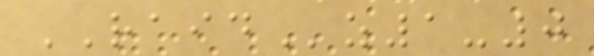RAIDz1-0
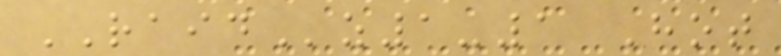RAIDz1-1 Hot
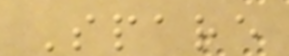Spare
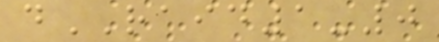dRAID1-0
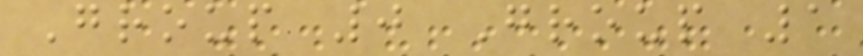Group 0 Group 1
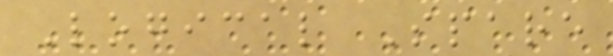Logical Spare
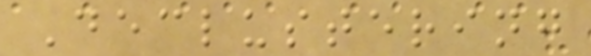Declustering
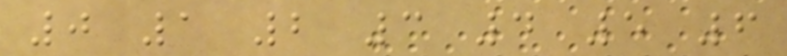0 1 2 3 4 5 6
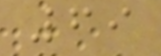69
